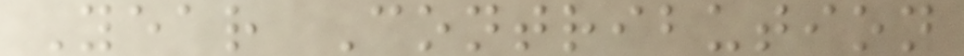Year Contribution
